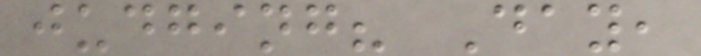judging? Day,
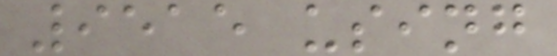9515 using
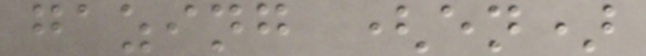gazing (en)
